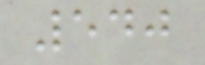540
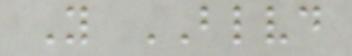Y BLVD
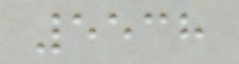5538
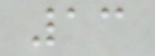13
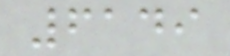6149
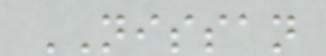NISSAN
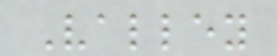Valley
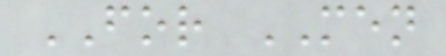FOR MEN
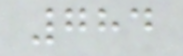784
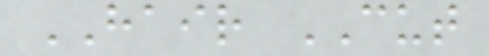HAIR CUT
